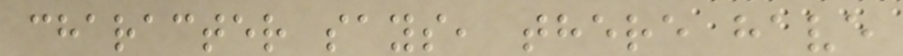character says, there have
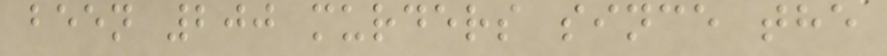been 200 murders since the
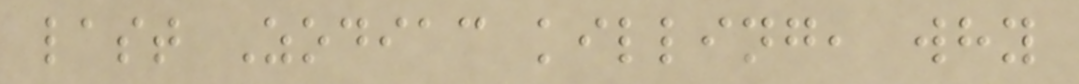last Zodiac killing, why
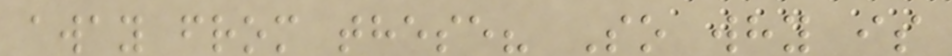away from these? So why is
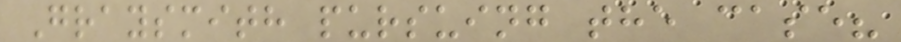Graysmith pursuing the case?
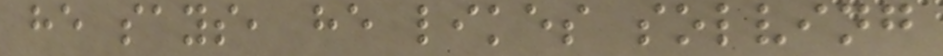he says, he likes solving
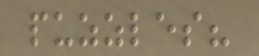puzzles?
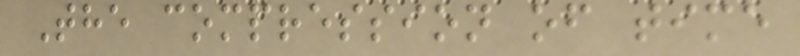The compression of time
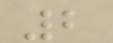2
